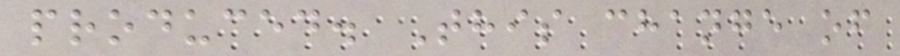produced. This change of
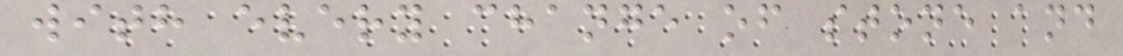with every change of stone and
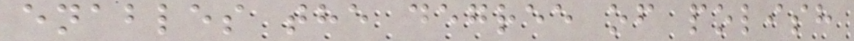enables the degree of polish
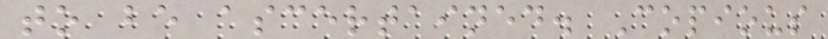to be ascertained. Copious
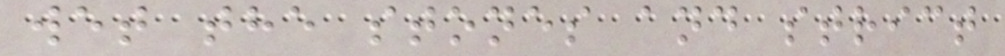wet the stones and strict
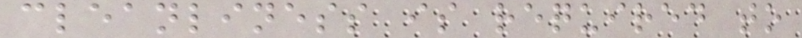cleanliness is required to
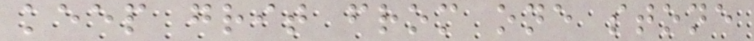keep grit from one stone
